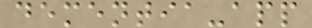dementia-app
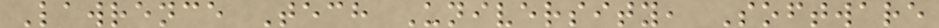Lawrence Tech University, Software
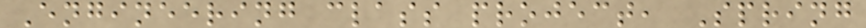Engineering class project, Spring
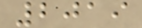2019
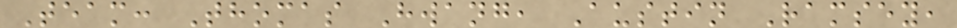Team: Thomas Hwang, Austin Ramsey,
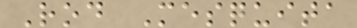Rod Mesquita
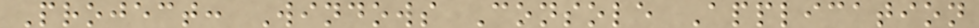Project: Windows Console Application
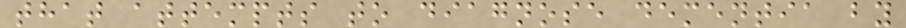that attempts to diagnose dementia by
